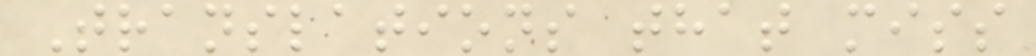Translations that miss
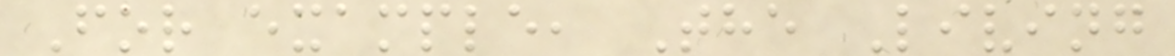For example, The Living
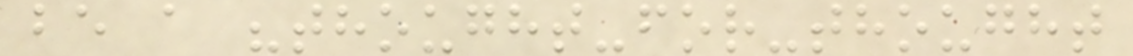be a "thought-for-thought
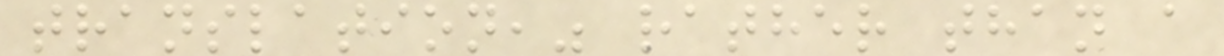translation," rather than a
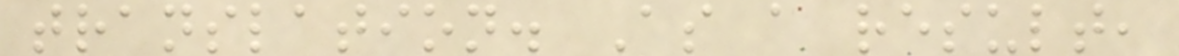translation. As a result,
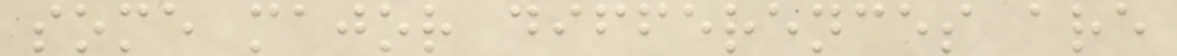some major differences are
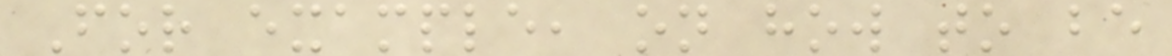For example, on how to be
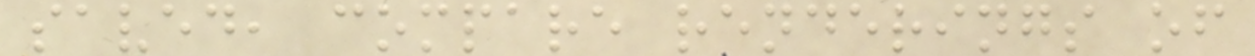saved, compare renderings of
